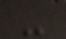-
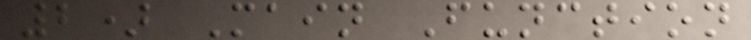2) Main Function
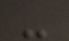-
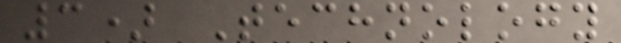3) Technology
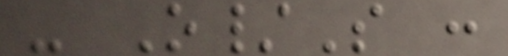- O/S :
